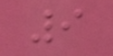9
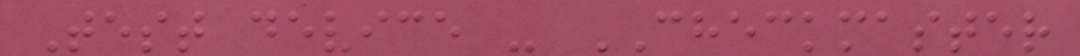Test device - CHECKMASTER
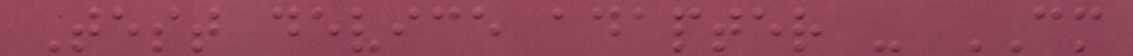Test device adapter - CM
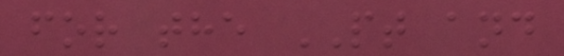for the PT and
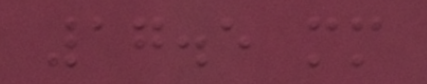17.5 mm
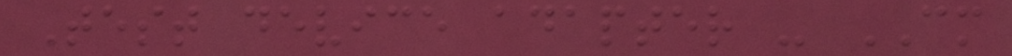Test device adapter - CM
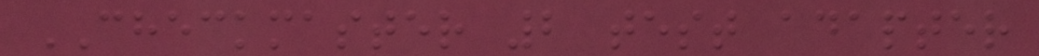CHECKMASTER 2 test adapter
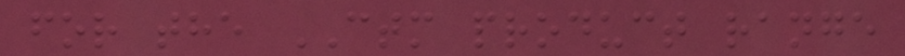for the CTM product range
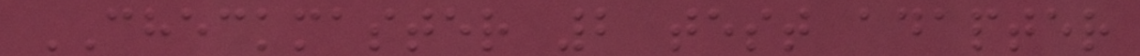CHECKMASTER 2 test adapter
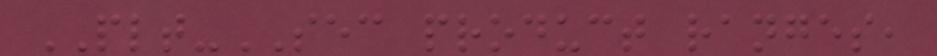PLT-SEC product ranges,
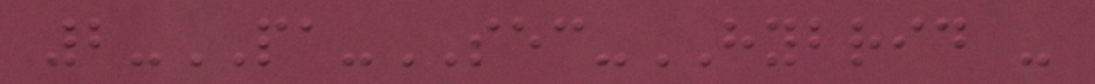2-PA-SEC-HYBRID -
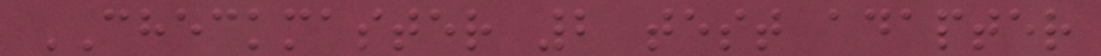CHECKMASTER 2 test adapter
